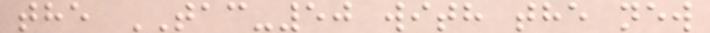the TAC-50 with the new
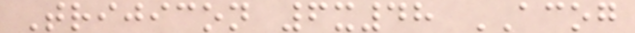Trijicon 6x48 ACOG
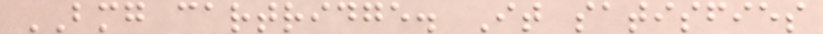BMG cartridge. It satisfies
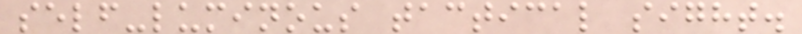self-luminous tactical sight.
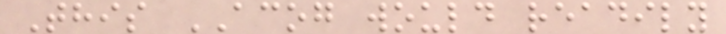This ACOG would readily
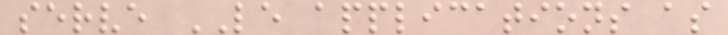serve LE applications as
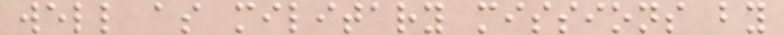well as military missions by
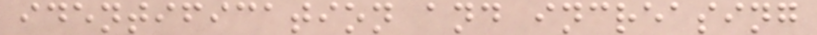identification and increasing
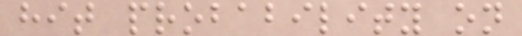hit probability on
